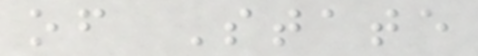of State
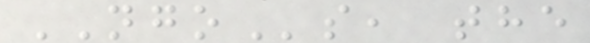NGOs, the
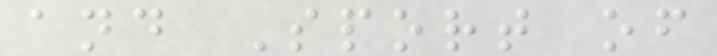and Sport of
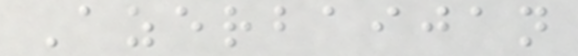Azerbaijan
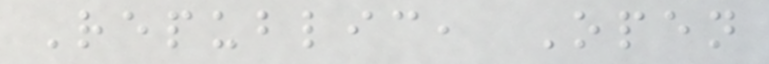Republic, Open
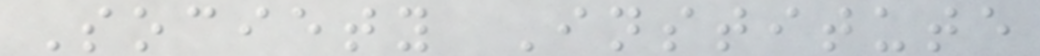Society Institute
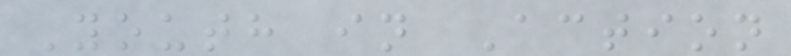Youth in Action
